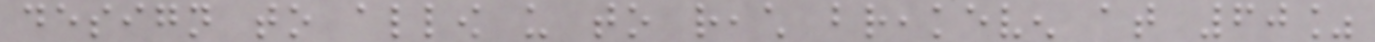design to allow us to reach breakeven at 60%
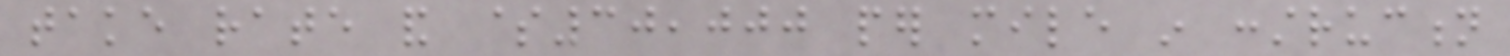take rate and $30,000 per mile in construction
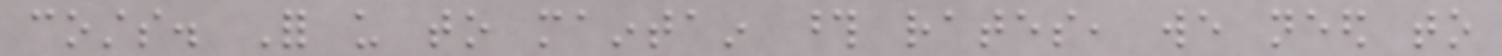costs. For us to maintain those rates, we need to
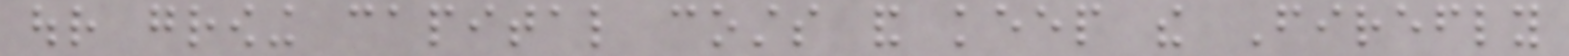our growing capital costs and keep the Firefly
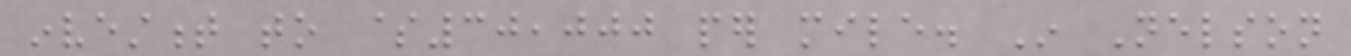investment to $30,000 per mile. In Nelson
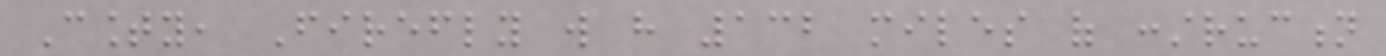County, Firefly will have 132 miles of construction
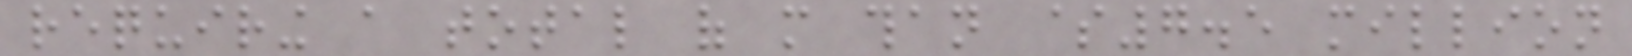requiring a total of more than $7.5 million
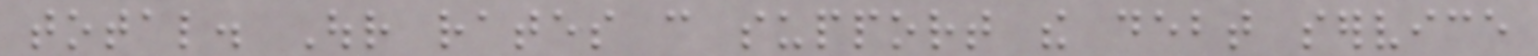total. Our rates can support the debt service
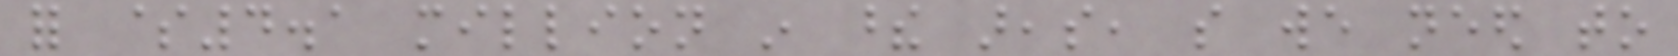for $4.1 million in these areas, so we need to
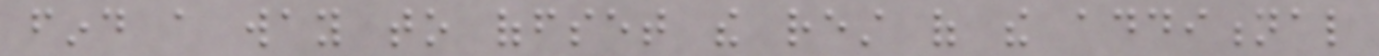find a way to offset the rest of the additional
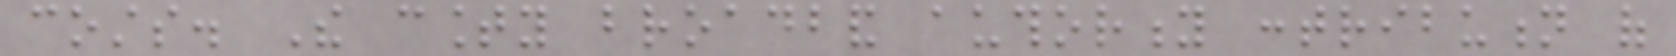costs. The county broadband authority contribution of
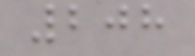208
